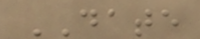DATE
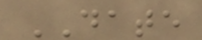DATE
